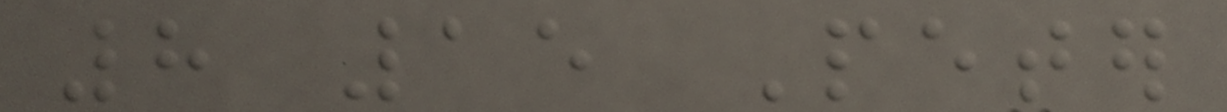8 15 Peter
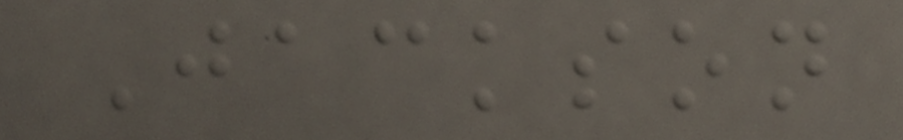Jackson
